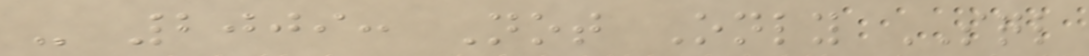- 2009: Not Only SQL
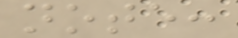note:
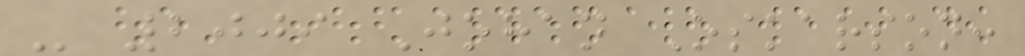- 2009 Johan Oskarson:
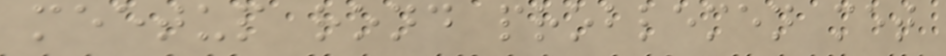meetup rond problemen met
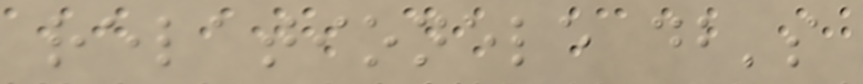relationele db's
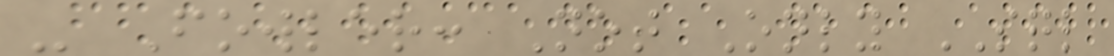- Fowler: Not Only SQL
